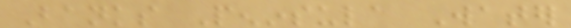Banks Peninsula Water
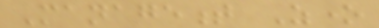Management Zone
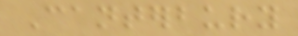Canterbury
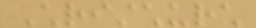Christchurch
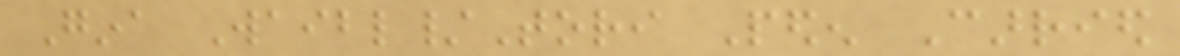Gina Waibl/Tori Peden Carried
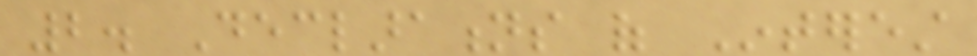2. Declarations of Interest
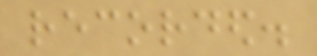recorded.
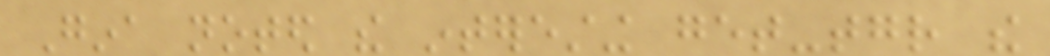Gina noted the interesting get-together the
